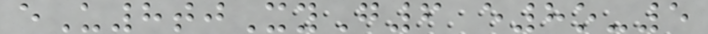eU8tjXyG6 e8o-5
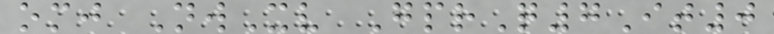omj NwXv GprQ7It0
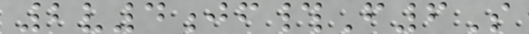2v4jf#F6S
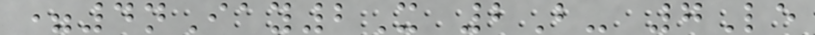=4nIay2X 2B- 7Le
